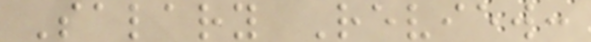Salary Review:
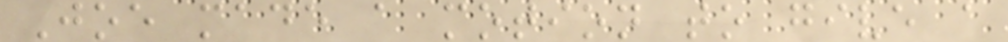Joe made a motion to give a
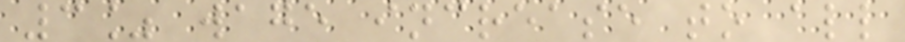3% wage increase to all
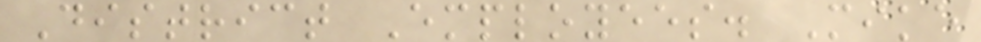District Employees. Mike
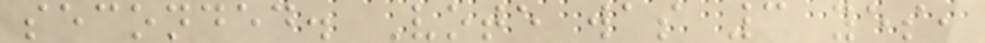seconded. Vote was 3 yes,
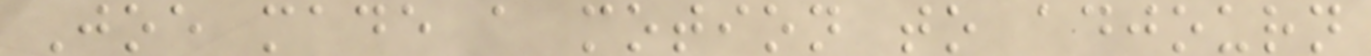Joe made a motion to adjourn
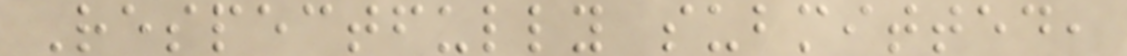Respectfully submitted,
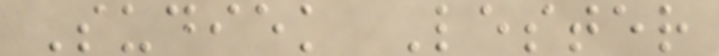Sudiek Lester
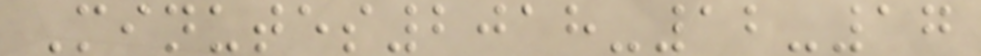Minutes2018-12-17
